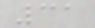31
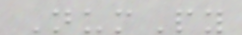NumPy
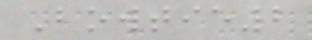Bowtie2
